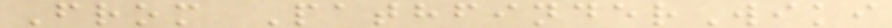From PathfinderWiki
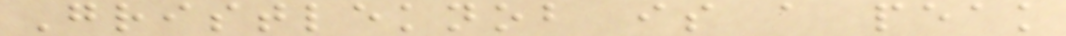Gristleknob is a peak
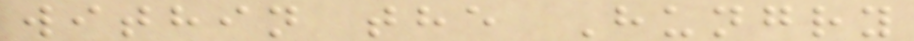within the Hungry
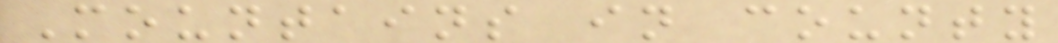Mountains in county
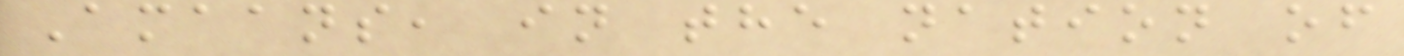Amaans, in the nation of
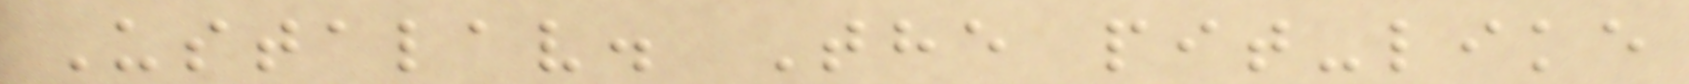Ustalav. The pit-like
